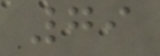79
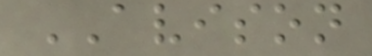AVISON
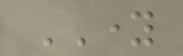YOUNG
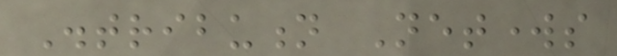Distribution Networks
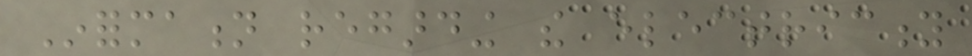Information regarding the electricity
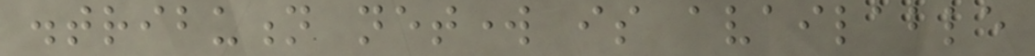distribution network is available
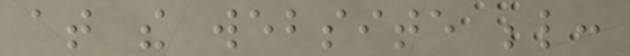at the website below:
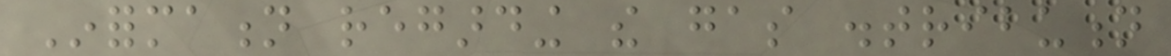Information regarding the gas distribution
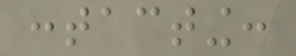contacting:
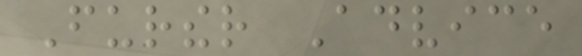Further Advice
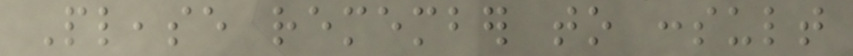Please remember to consult
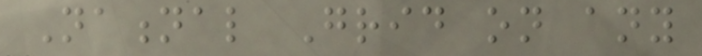National Grid on any
